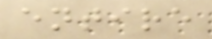entire
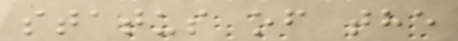status of the
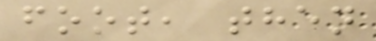foot, then
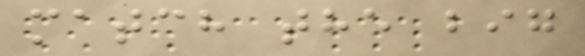match the big
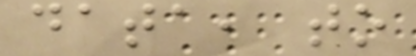data, to
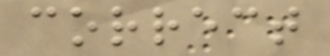correct
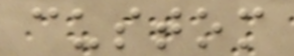custom
